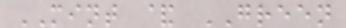MINT & GREEN
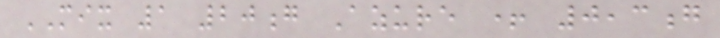MIX 1 20g Azure + 0,3g
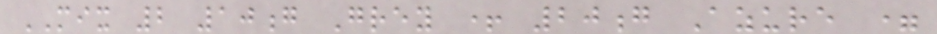MIX 2 10g Grey + 20g Azure =
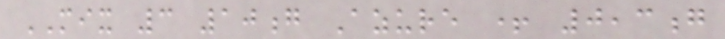MIX 3 10g Azure + 0,3g
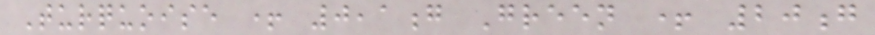Turquoise + 0,1g Green + 20g
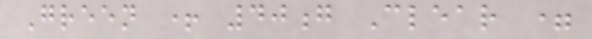Green + 40g Clear =
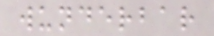wunderbar
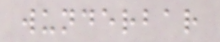wunderbar
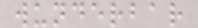wunderbar
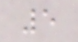5
